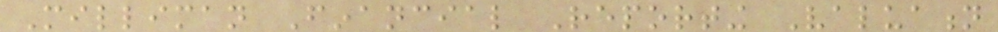Milliman Financial Reporting Valuation
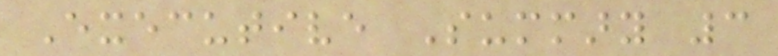Executive Summary 3
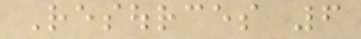Resources 6
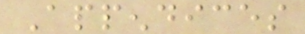Appendices
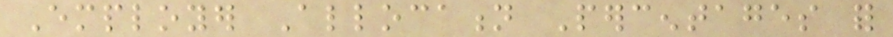Employer Allocation Percentages for
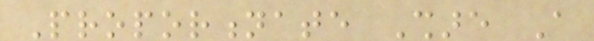Proportionate Share A
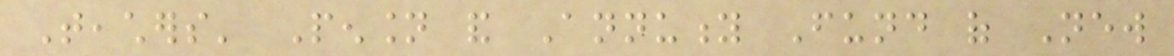Teachers' Pension and Annuity Fund of New
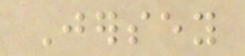Jersey
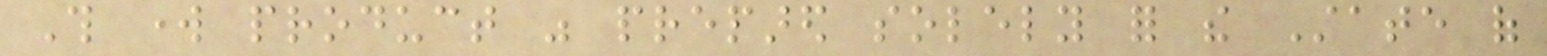This work product was prepared solely for the State of
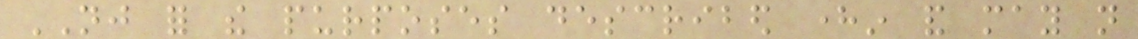NJ for the purposes described herein and may not
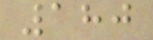180
